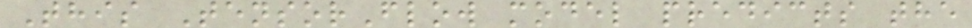This TensorFlow model predicts the
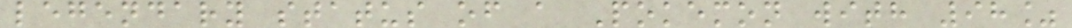legendary status of a Pokemon with 98%
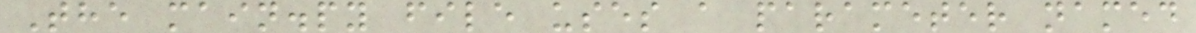The main.py file uses a parameter named
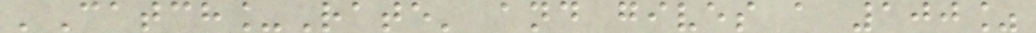'Catch_Rate' and gives a 100%
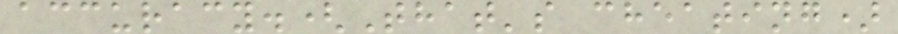accuracy.(That's cheating)
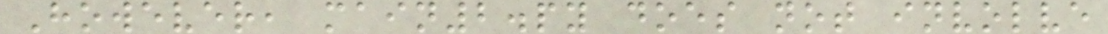However, main2.py does not involve
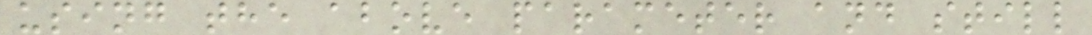using the above parameter and still
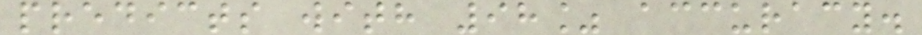predicts with 98% accuracy.
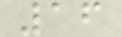16
